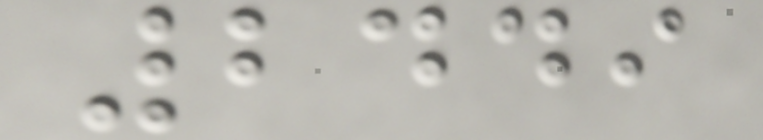2449
